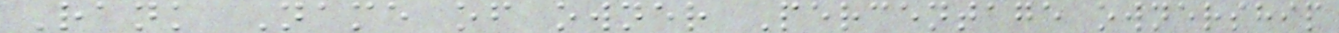Rank Name of owner Percentage ownership
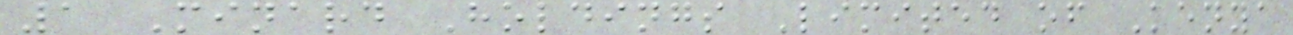1 Minard Holdings Limited of Kenya
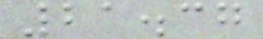21.37
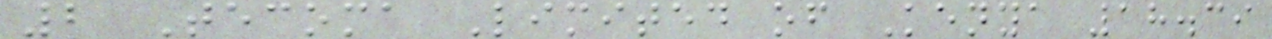2 Tecoma Limited of Kenya 18.39
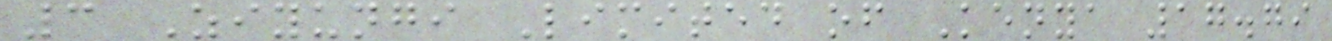3 Ziyungi Limited of Kenya 17.79
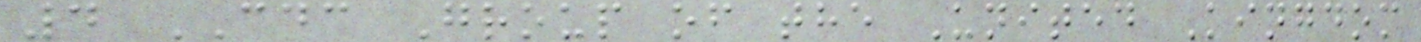4 CDC Group of the United Kingdom
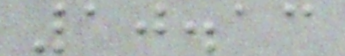10.13
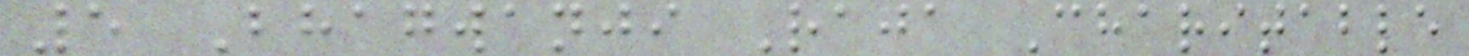5 Bhagwanji Raja Charitable
